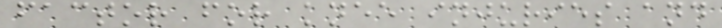factor for knee injuries and
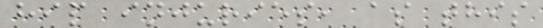hip injuries, as this
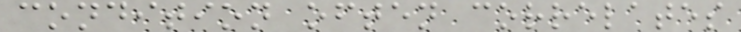condition often correlates
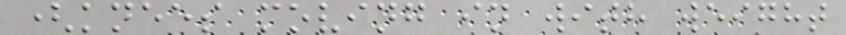(knees moving in with weight
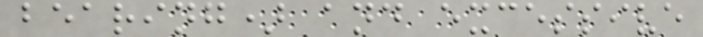bearing) and excessive
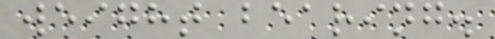weight bearing.
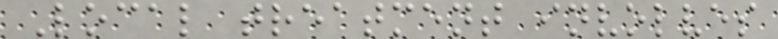Local treatment involves
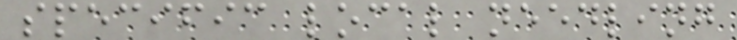specific local needling
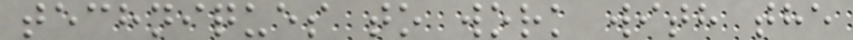techniques to work with the
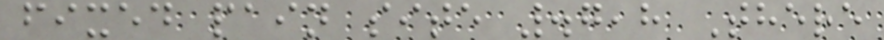fixed pain site .7,8 There
